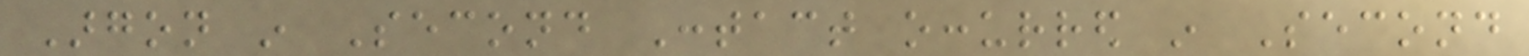Argon in Second Contact occurred in Second
